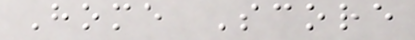Home Score
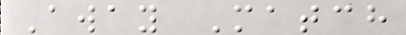Away Match
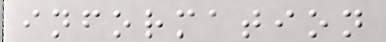information
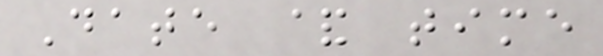Date & time
